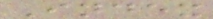Index
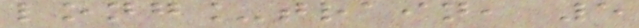long_train, 5
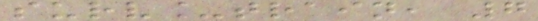surv_train, 7
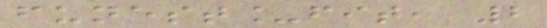funest_fit, 2
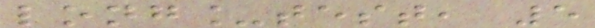long_test, 5
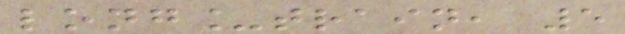long_train, 5
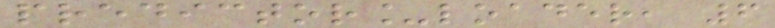predictor_loader, 6
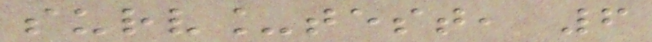surv_test, 6
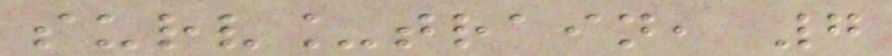surv_train, 7
